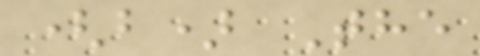(b) The
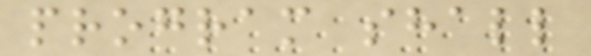program shall
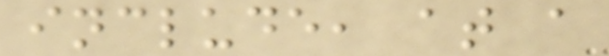include, at a
